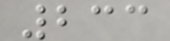233
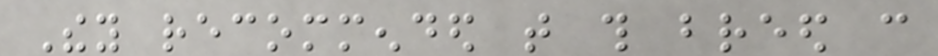They recommended that this breed can
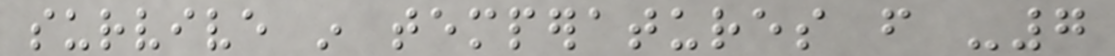survive in temperatures from -7
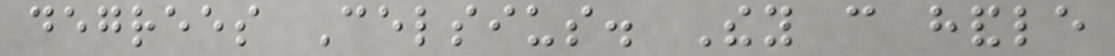degrees Celsius. They can handle
